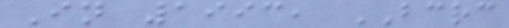In 1993, BCRC
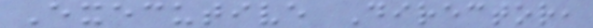Executive Director,
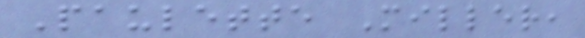Paulette Miller,
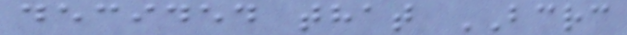decided that BCRC
